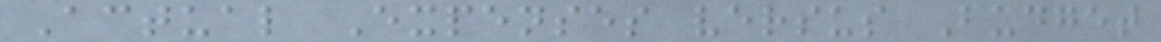Actual Expenses versus Budget
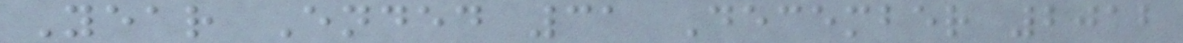Year Ended 31 December 2012
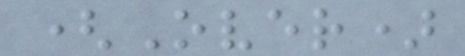(Over)
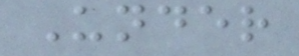Under
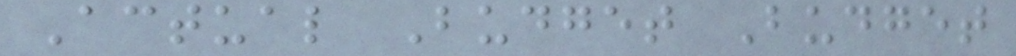Actual Budget Budget
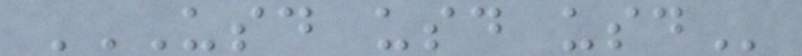USD USD USD
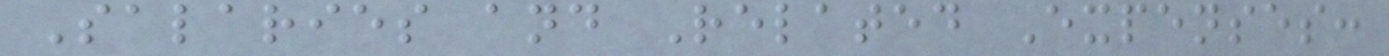Salaries and Related Expenses:
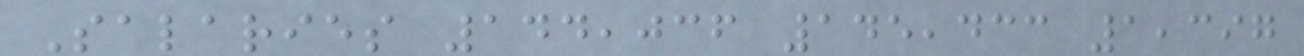Salaries 144,036 145,433 1,397
